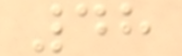48
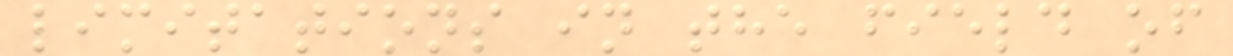limitations in the field of
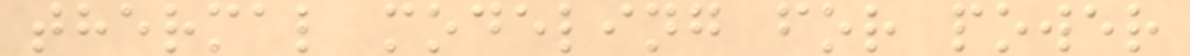thermal modeling for power
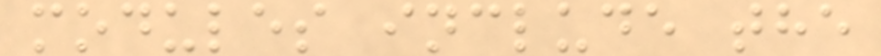modules include the
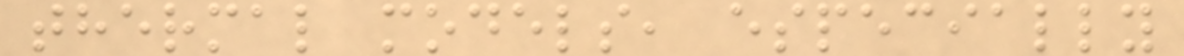thermal models, especially
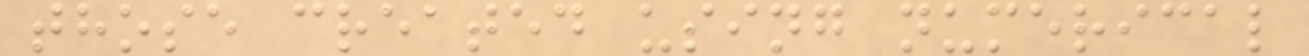those created using numerical
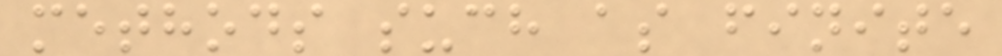methods such as finite
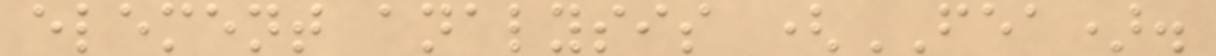element analysis (FEA).
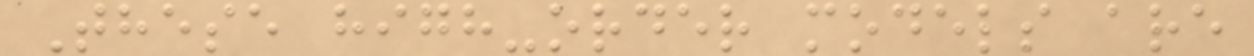These high-order models are
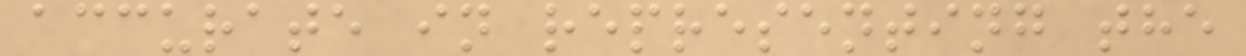accurate in representing the
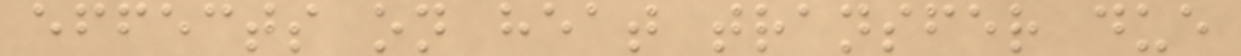effects on heat transfer due
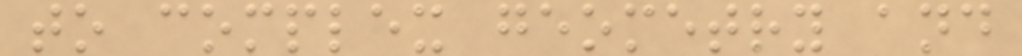to complex geometry and
